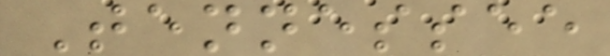Tennessee
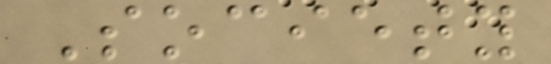Society
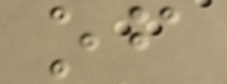of
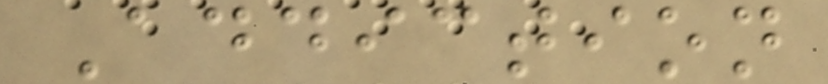Addiction
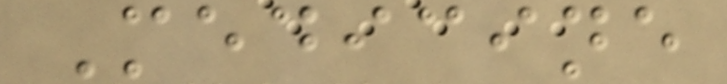Medicine
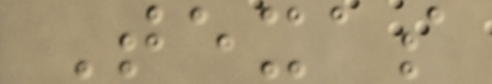Texas
